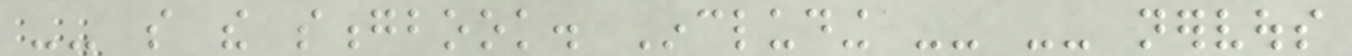-- so the songbook. Including -- -- nervous
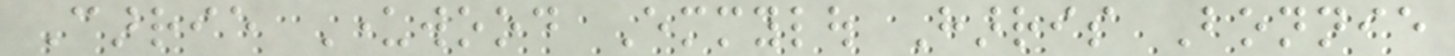Carrie Underwood Emmylou Harris Bonnie
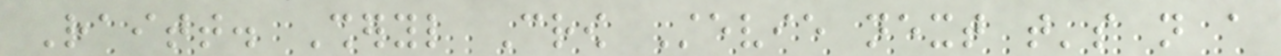Raitt. Sheryl Crow Stevie next that's not a
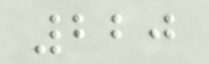220
